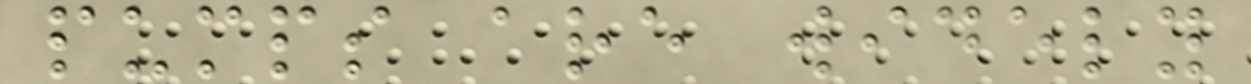pumps are widely
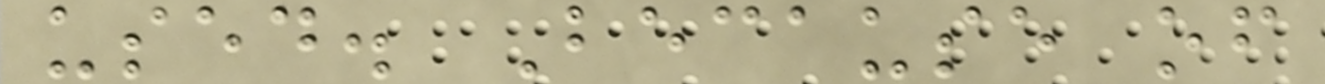used. Because of
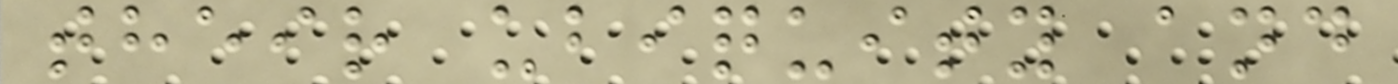their ubiquity and
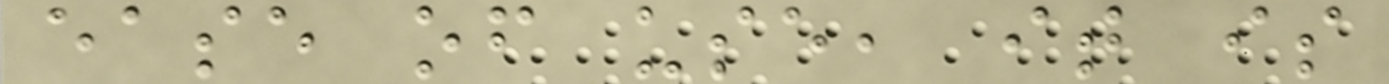ease of use, it is
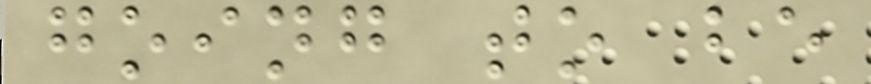going to be
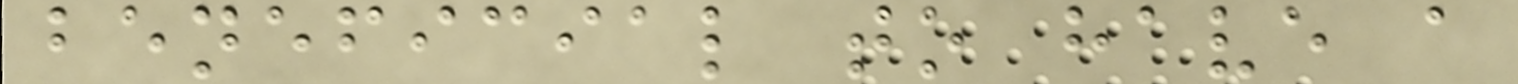beneficial to have a
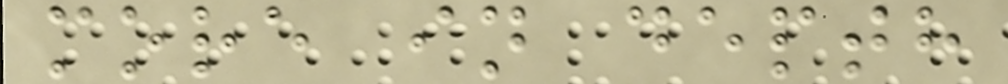more in depth
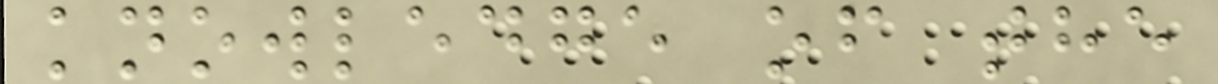knowledge of the
